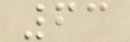63
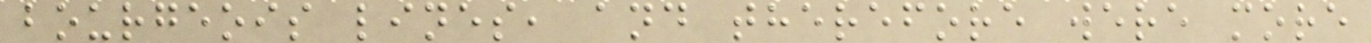bourgeois lines, and therefore were more
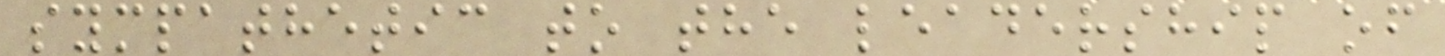sympathetic to the leadership of
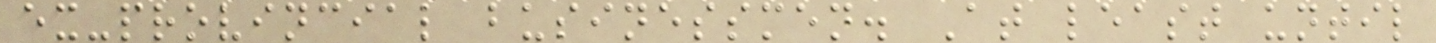ex-provincial businessmen. At least until
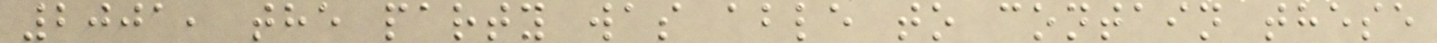2001, the party was able to contain these
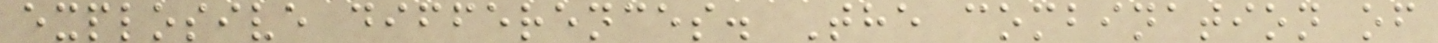explosive differences. The combination of
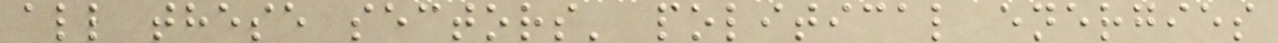all these sectors' political energies
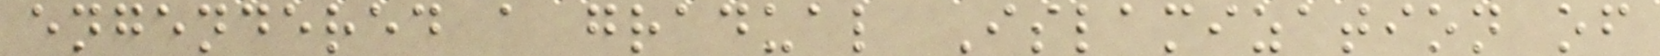engendered a gradual Islamization of
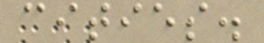cities.
